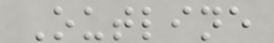Outline
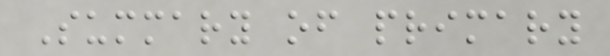Summary of primary
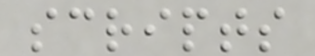scripts
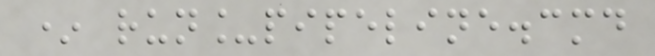* run_pipeline.cmd
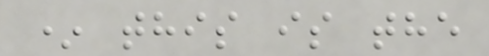* this is the
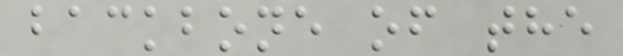backbone of the
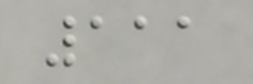111
